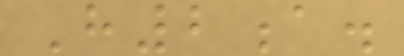H2a.
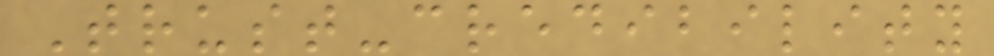Trust-credibility
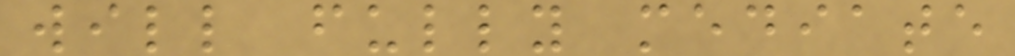will fully mediate
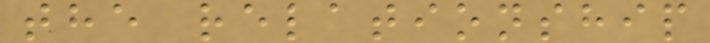the relationship
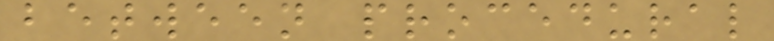between procedural
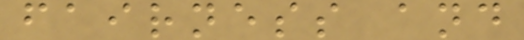fairness and
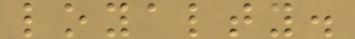loyalty.
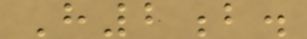H2b.
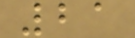21
